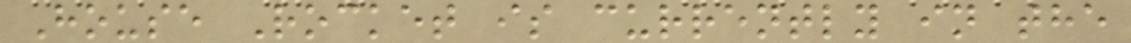House Rocket is currently in the
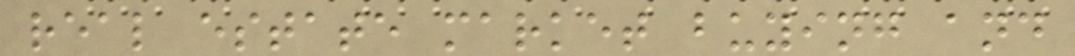real estate market buying and
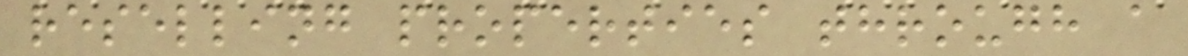reselling properties through a
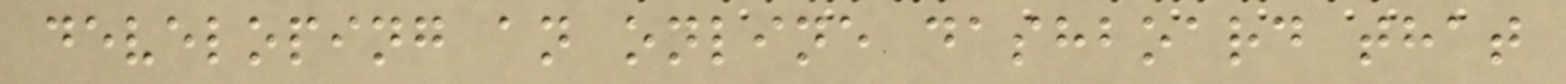developing an online dashboard that
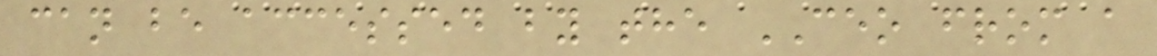can be accessed by the CEO from a
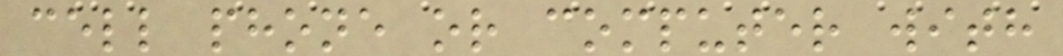cell phone or computer with
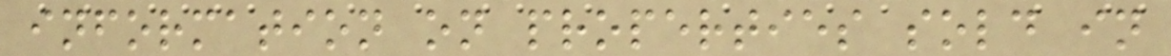information on properties sold in
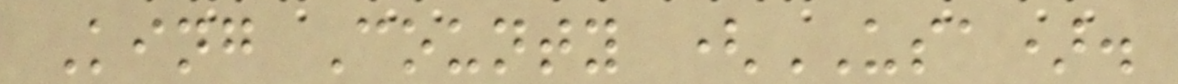King County (USA).
